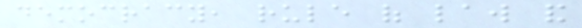democracy, rule of law and
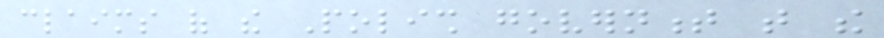claims of the Polish government that the
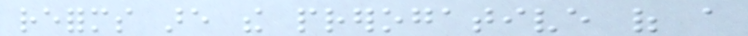reforms are the prerogative of a
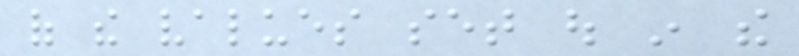of the values set out in the
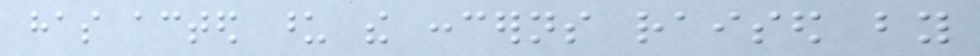has acted upon the concerns raised by
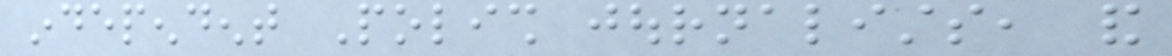independent Polish journalists, and
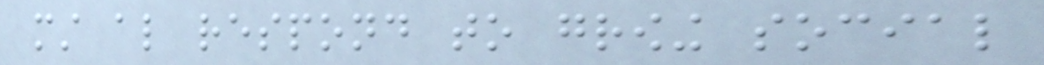must also respond to growing social
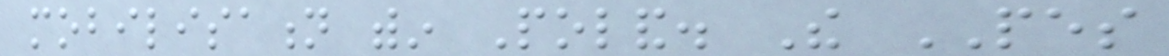mobilisation within Poland. The PES
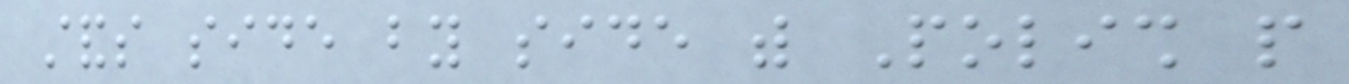stands side by side with Polish people
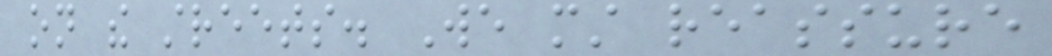on the streets. We must reassure
